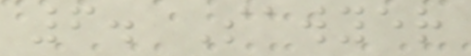6. Sawyer
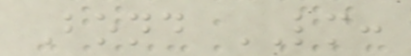Bond LM:
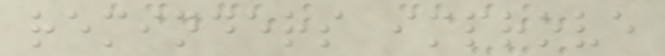reminders improve
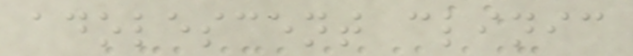adolescent clinic
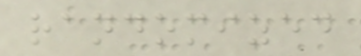randomized
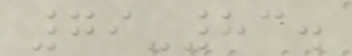79-83.
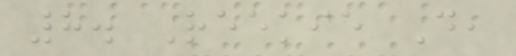8. Reekie D,
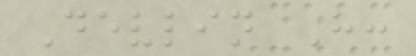Devlin H:
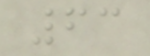63
